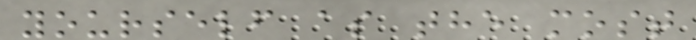yourself as the most
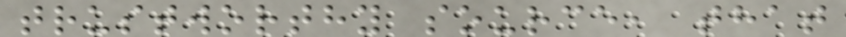trustworthy source, that
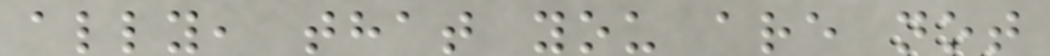ally, that you are not
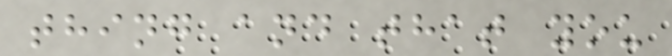thing and that you
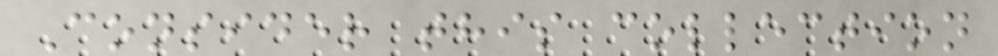Consider this collection
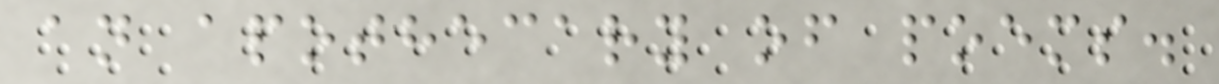an apothecary of poems.
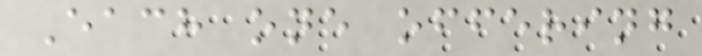Each one offering
